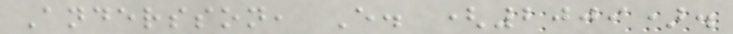Andersson, E. (2009).
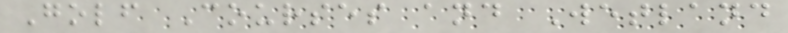Golf Courses and Wetland
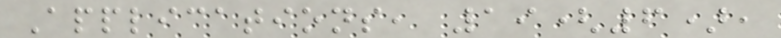Applications, 19(6),
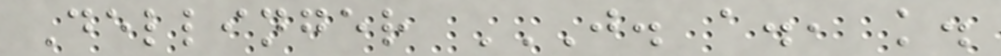Dellinger J. A., K.
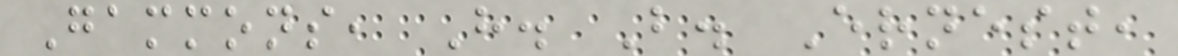Gammons, H. B. Ernest,
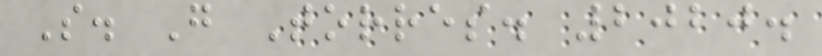S. G Torres. 2020.
